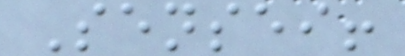Sensei!
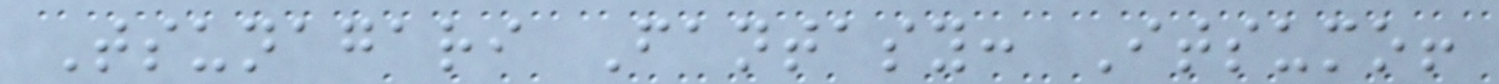Tsunagari Fantasy: Itsumo!
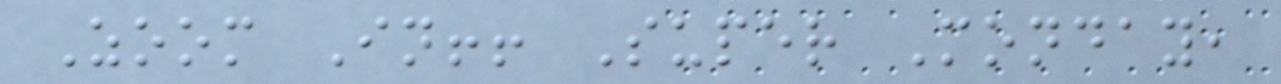Zoom In!! Super Monday,
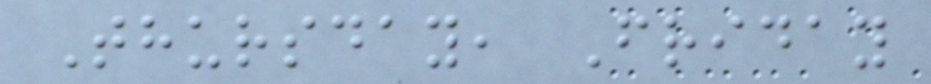Thursday, Friday
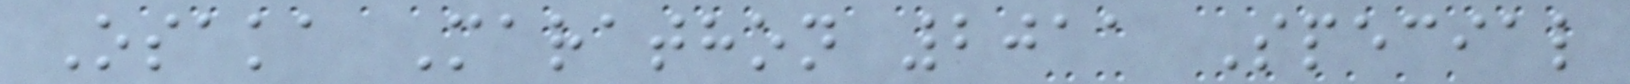Osaka Marathon 2011 Special
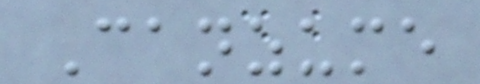Canzume
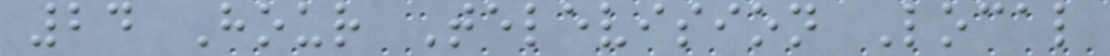24 Hour Television Local
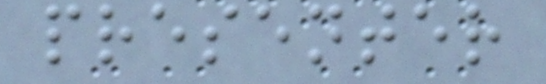presenter
